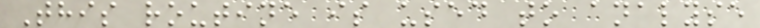This routine is used to analyse
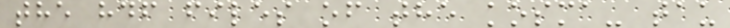the hdf files of the kosma- tau
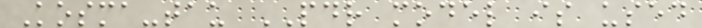Kosma-tau PDR model is used
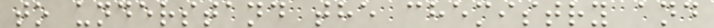to understand the chemistry and
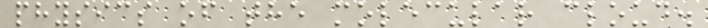physics of the molecular cloud.
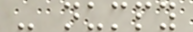- numpy
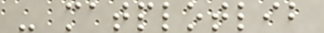- matplotlib
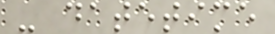- datetime
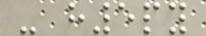- h5py
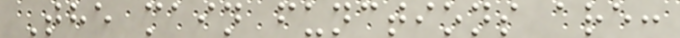The main functions are:
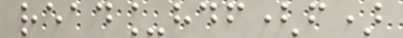read_hdf(f)
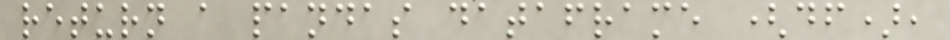return a pandas dataframe (df),
